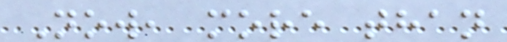Now, more than
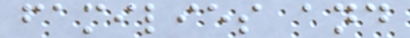families and
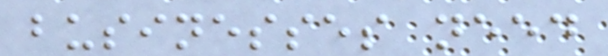businesses need
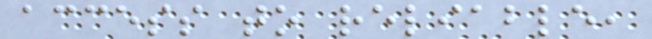access to reliable,
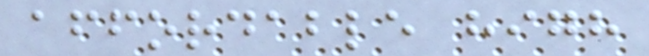affordable high
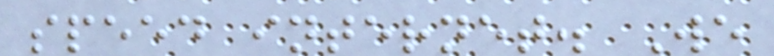speed internet. We
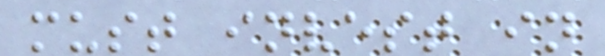must invest in
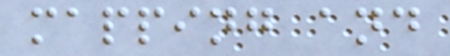mapping and
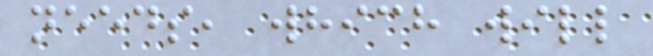needs, which will
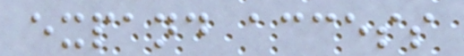expand access
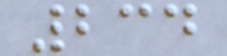234
